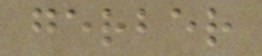gerber
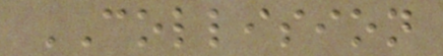COLLISION
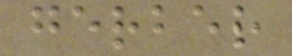gerber
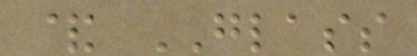& GLASS
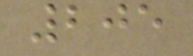205
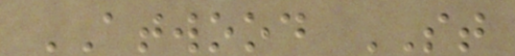ATWOOD ST
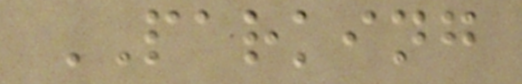PARKING
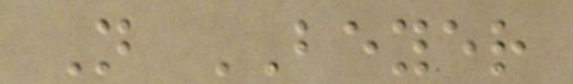N BEYER
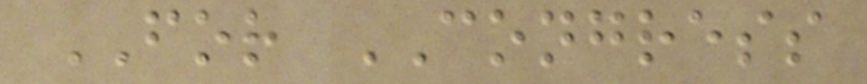FOR CONGRESS
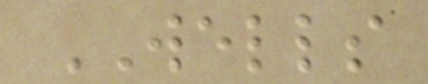WELLS
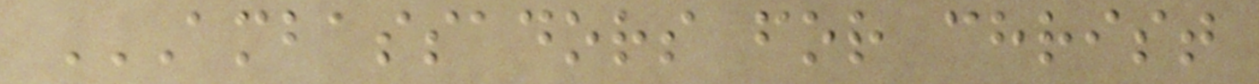AMBASSADORS FOR CHRIST
